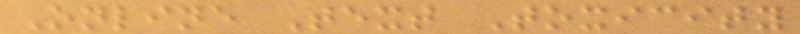Online Text Toxicity
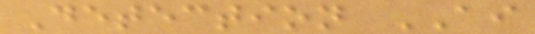Detection AI
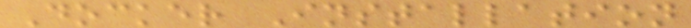Docker Installation
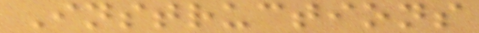Instructions
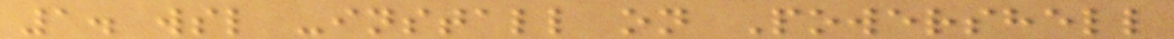1. wsl -install on Powershell
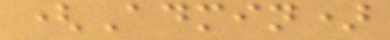(Admin)
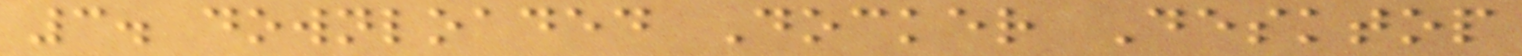3. downloaded Docker Desktop
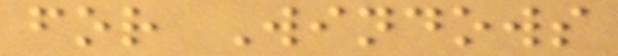for Windows
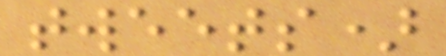tweets)
